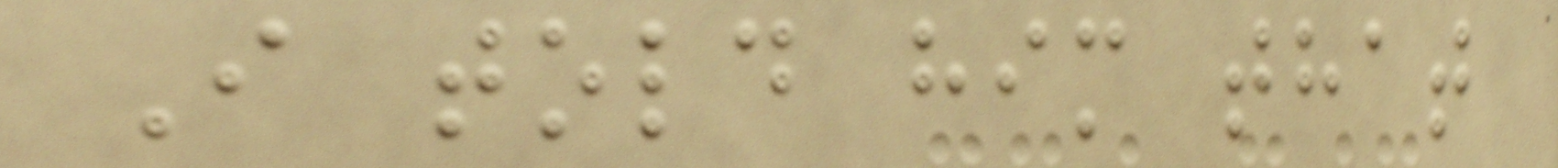I told him that
